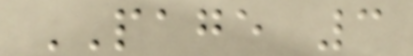PAGE 3
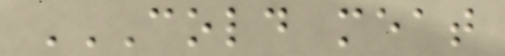COLD MEAT
